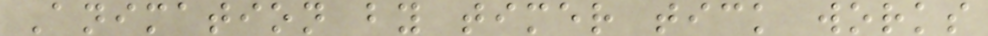Animation by timer tick works
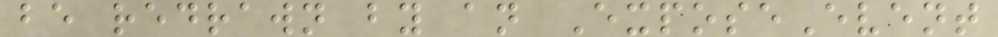be redrawn by an ExposeEvent
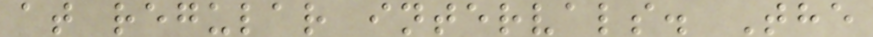at regular intervals. The
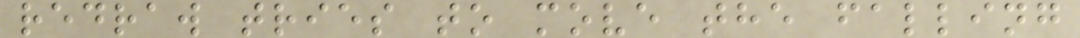redraw tries to move the falling
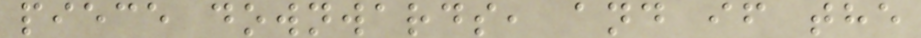piece downwards, and if the
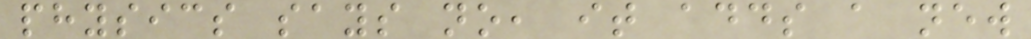physics says no, it adds a new
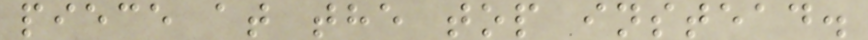piece at the top instead.
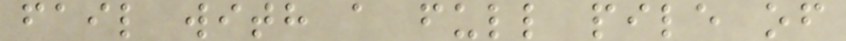fail with a full pile of
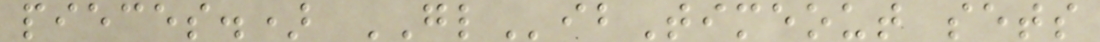pieces.) GLibTimeout sets
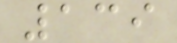139
